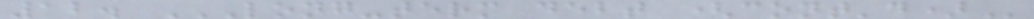12. LONG-TERM DEBT (CONT'D)
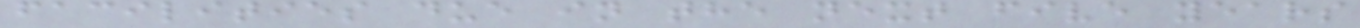facilities due in the next five years
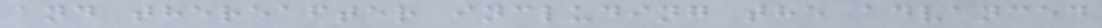and thereafter including the advanced
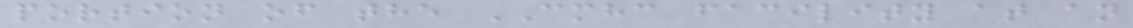portion of the CMHC facility at an
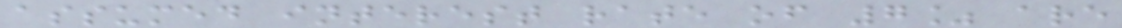assumed interest rate of 7% are
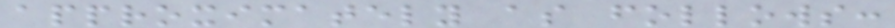approximately as follows:
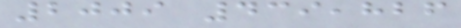2009 439,826
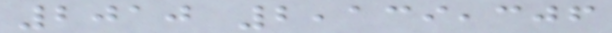2010 2,139,306
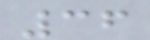36
